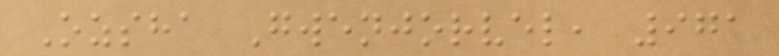Ozsha Gwenjorvel, 971
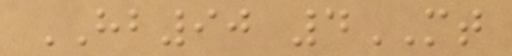HB90 4MT
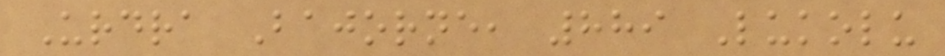Urdra Bajorne, 889 Lukolu
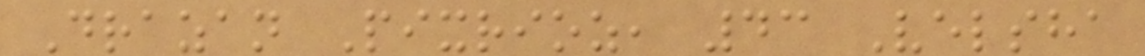Drazan Pixrioz, 43 Velsha
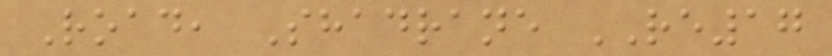Road, Shadrane RE17
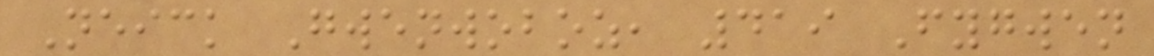Neick Gwenwoboz, 419 Fygwen
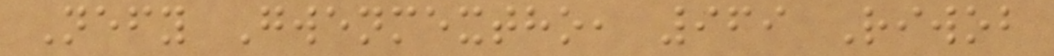Nefy Gwenmextho, 969 Riwob
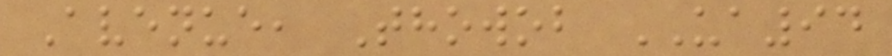Avenue, Thowob UA94
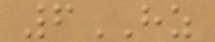6HZ
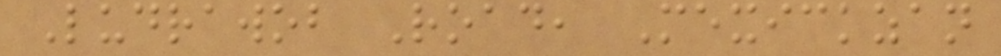Ludrawob Road, Mexickzan
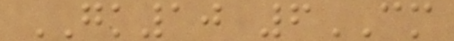GK10 6CM
